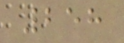258
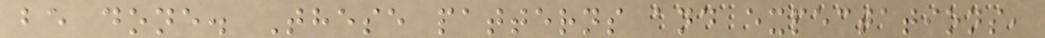be done. These patterns and expectations,
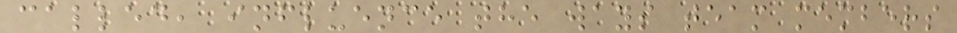called, influence the ways team members
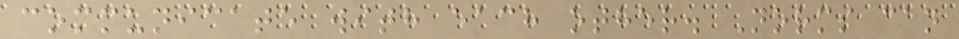communicate with each other. Norms can
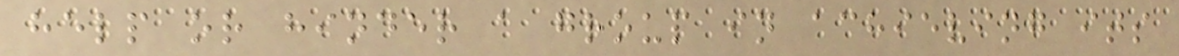help or hinder a group in achieving its
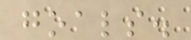goals.
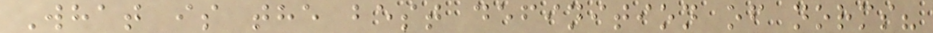What is the best definition of norms?
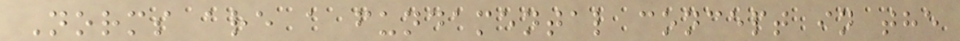Norms are a fundamental concept in the
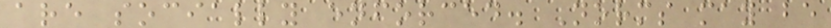are socially enforced. Norms may be
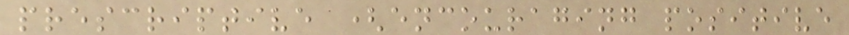prescriptive (encouraging positive
